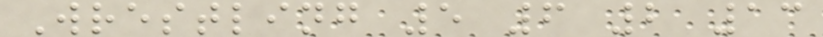Wrestling 5 6 2 13
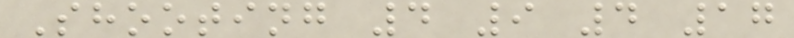Shooting 4 9 4 17
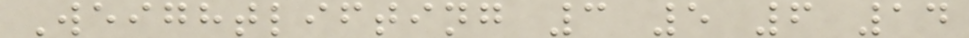Weightlifting 3 5 6 14
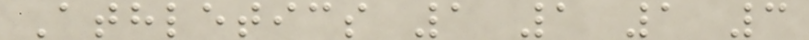Athletics 1 1 1 3
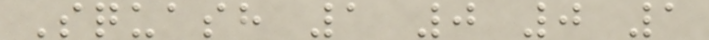Squash 1 0 0 1
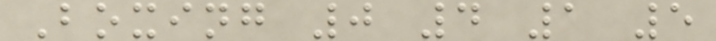Boxing 0 4 1 5
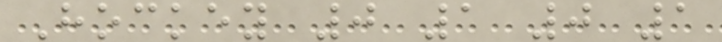Hockey 0 1 0 1
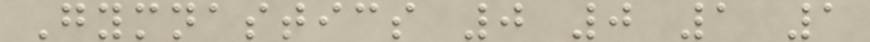Gymnastics 0 0 1 1
